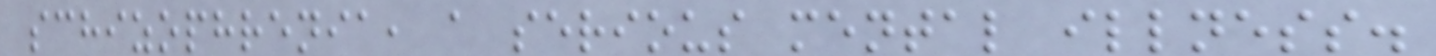schizophrenia, a serious mental illness.
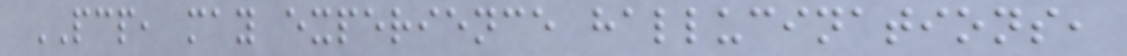PCP, may experience hallucinations,
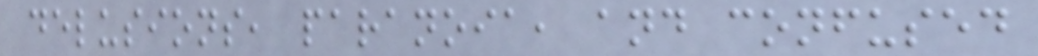delusions, paranoia, and confused
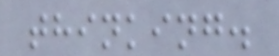thinking.
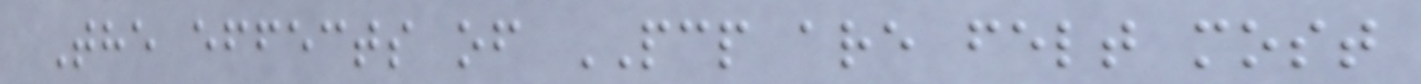The effects of PCP are felt most
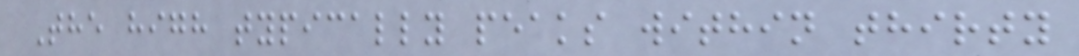The high typically peaks within thirty
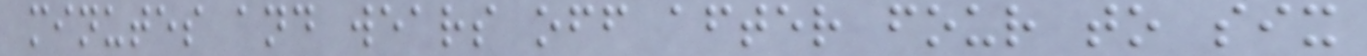minutes and wears off after four to six
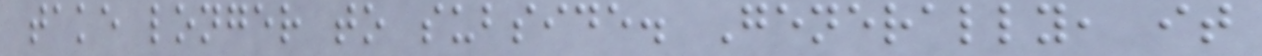take longer to subside. Generally, it
